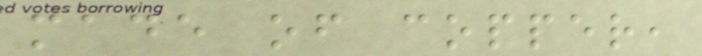made of copper,
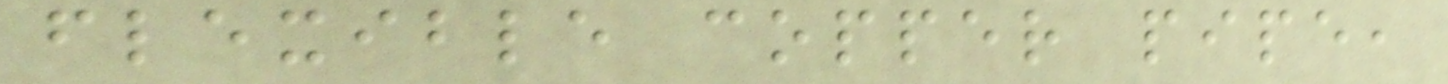flexible copper pipe,
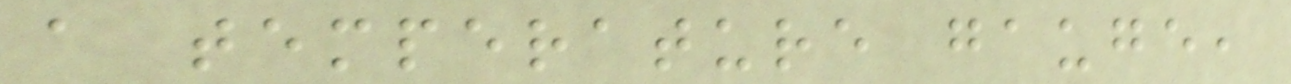a temperature gauge,
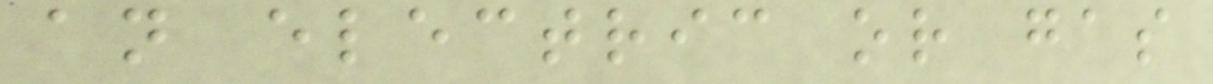an electric or gas
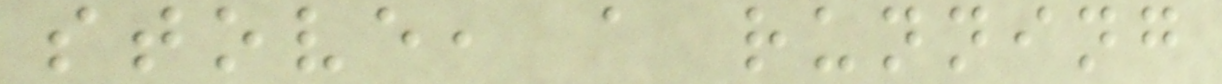stove, a running
